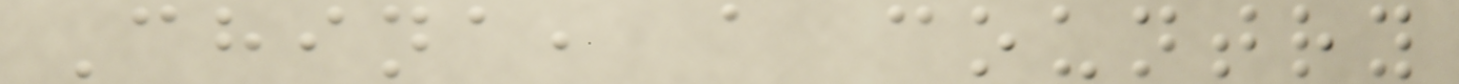China, a country
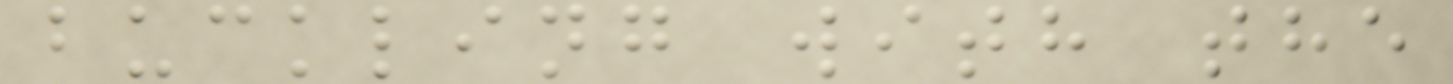buckling with the
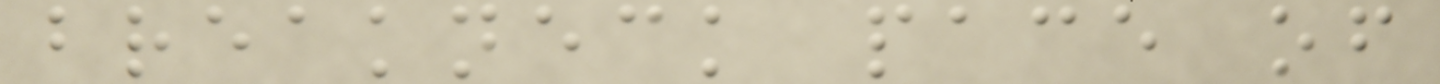breakneck pace of
